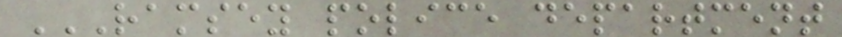RAMSEY POLICE DEPARTMENT
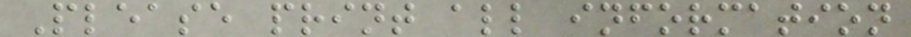Please print all information
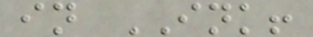in INK!
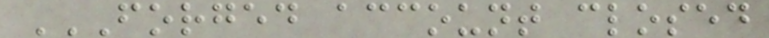FORGED ACCOUNT CLOSED
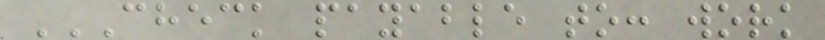CHECK PAYABLE TO: WORK
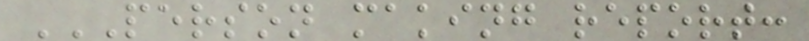PERSON MAKING REPORT:
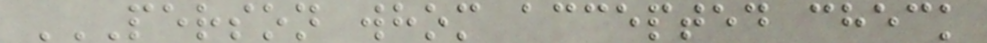PERSON WHOM ACCEPTED CHECK
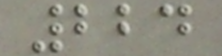224
